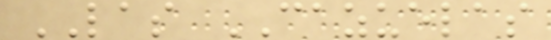LAS CAZUELAS
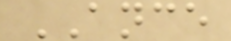ANCE
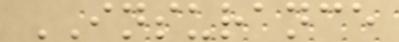INSURANCE
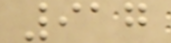917
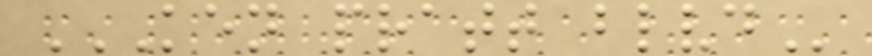KEN PRATT BLVD
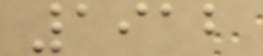1912
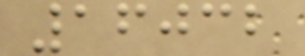16032
